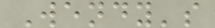Wendy's
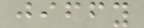jiffy
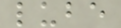lube
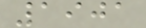1901
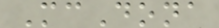McDona
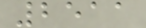2511
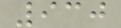930
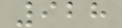928
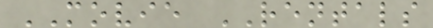MOVIE RENTALS
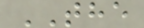THE
